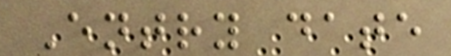Entry date
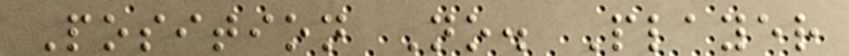Position No. Player
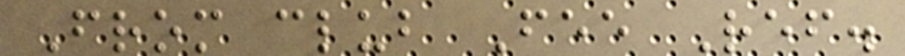From club Fee Ref.
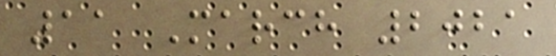11 March 2021
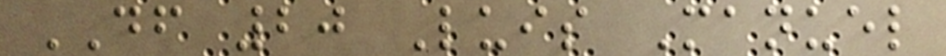DF 20 Luis Manuel
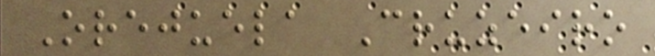Orejuela Cruzeiro
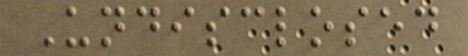Undisclosed
